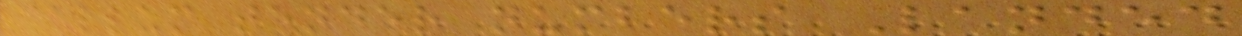callum tender numbers Landed
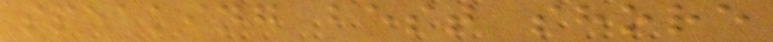speaking best shore
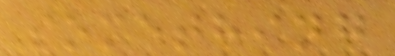something
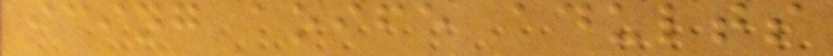icing aoife adults
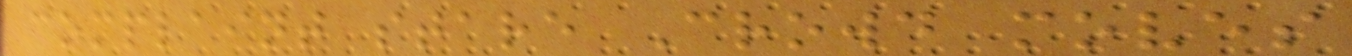complaint stare Crowd moves
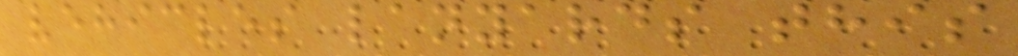vehicles lanyards this
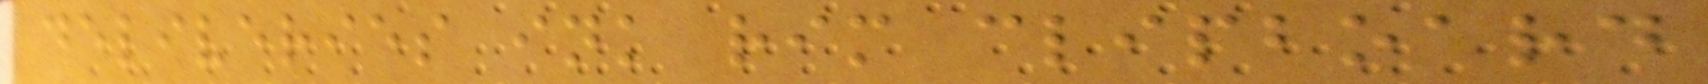deliveries ink rim clipboard
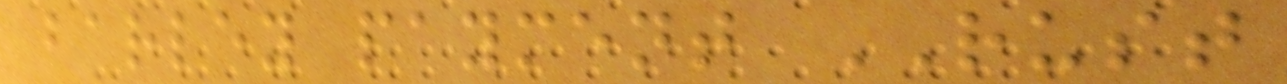barley payment RUST
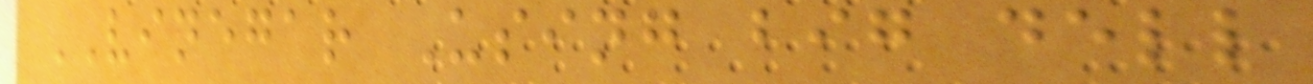VINEGAR Using big dell
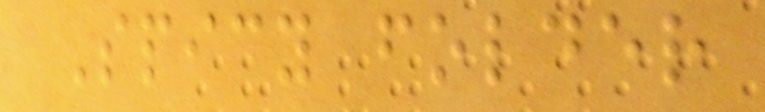Spicy folder
